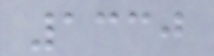1330
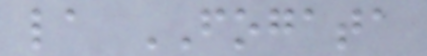la FOGATA
